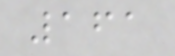161
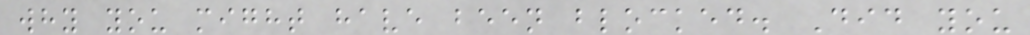why you might have been blocked. Did you
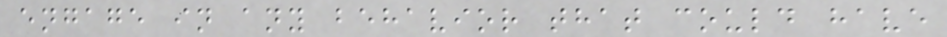engage in any behavior that could have
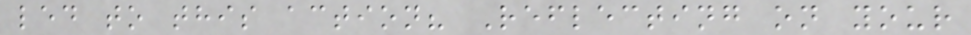led to this action? Reflecting on your
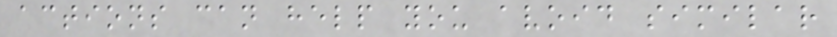actions can help you avoid similar
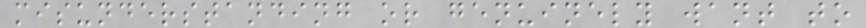misunderstanding or genuinely want to
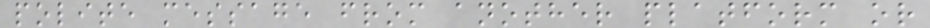polite message from another platform or
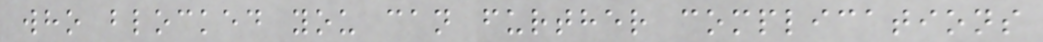who blocked you can further complications
